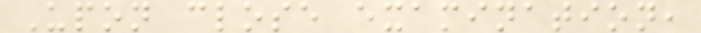Upon close examination,
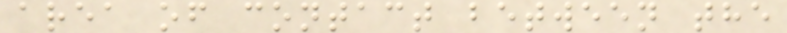area of contact between the
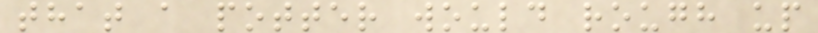that a potter would rough up
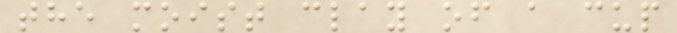the moist clay of a cup
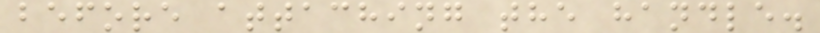before attaching the handle.
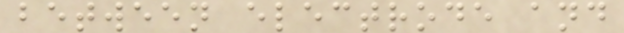between electrode and
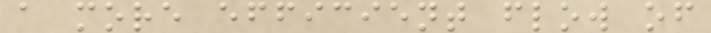a more efficient flow of
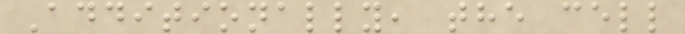Additionally, the cell
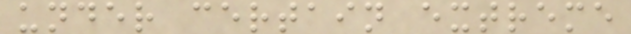under certain extreme
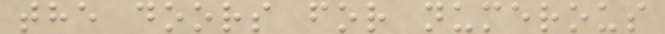the doors for numerous
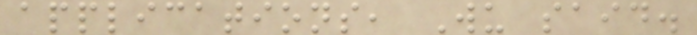applications, Wu said.
